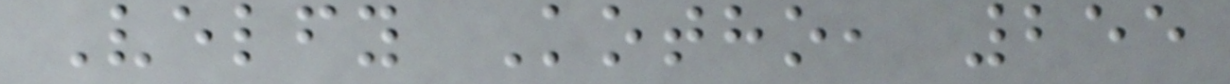Velfy Kotho, 255
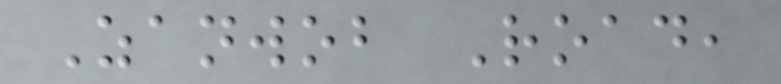Zanwob Road,
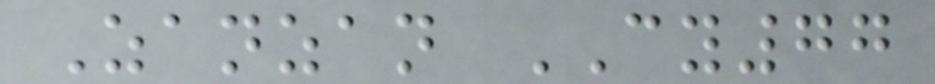Zanzan CY77
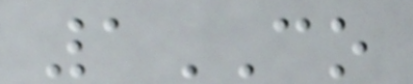1CO
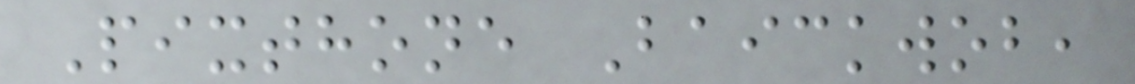Pixthone Baickwob,
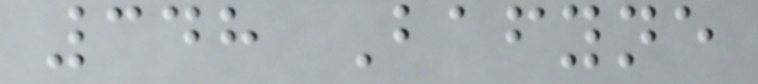348 Bafyne
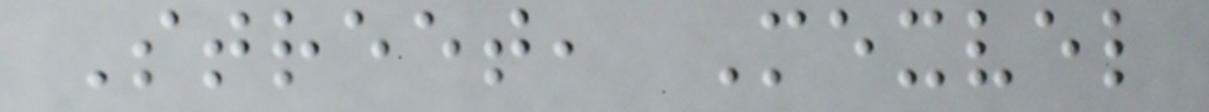Street, Mexvel
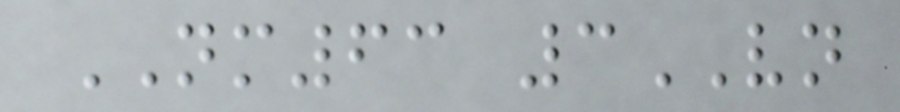NM63 3VN
